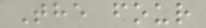The four
